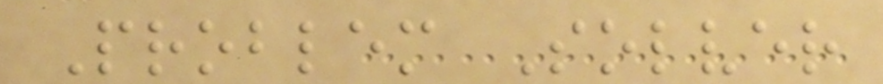Problem Solver
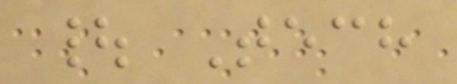| Tech
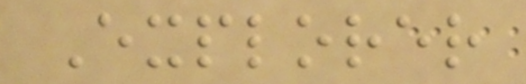Explorer
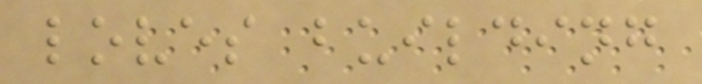loves building
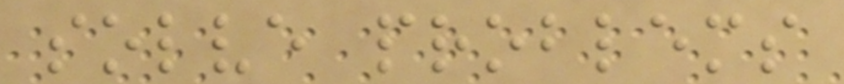solve problems
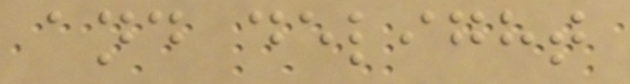and delight
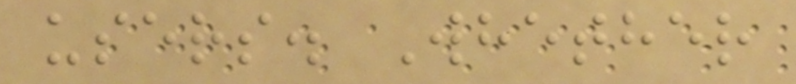users. Whether
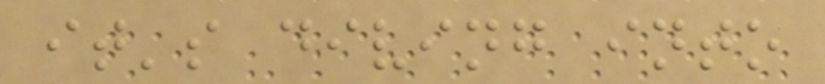it's diving into
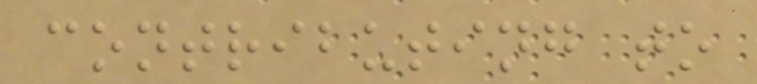contributing to
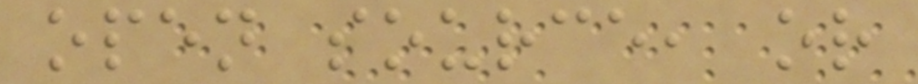open source, or
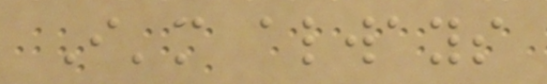I'm always
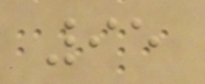95
